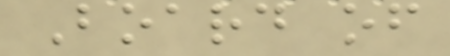Board of
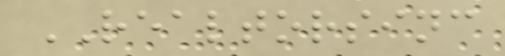REALTORSINC
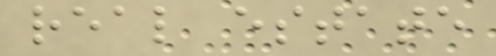real estate
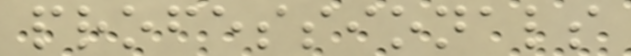professionals
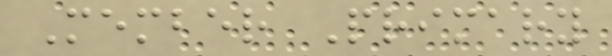Member Primary
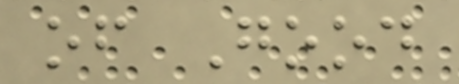of Good
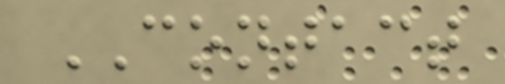CONTACT
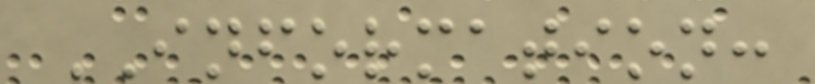INFORMATION:
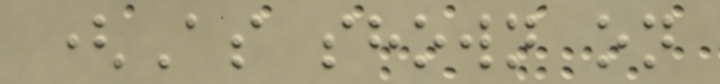(As shown on
